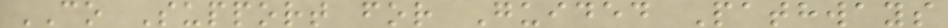CO Support for Guided Pathways
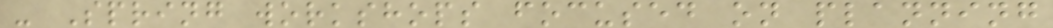- Spring workshops focused on planning
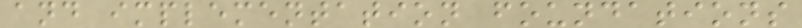and implementation foundations
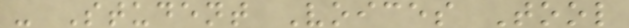- Student Voices Tool
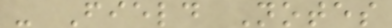- Field Notes
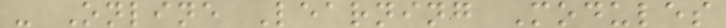- Online Learning Modules
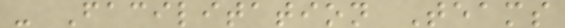- Facilitation Teams
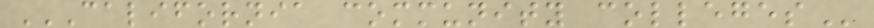CALIFORNIA COMMUNITY COLLEGES
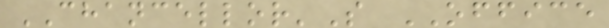CHANCELLOR'S OFFICE
